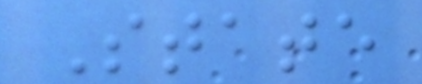State
